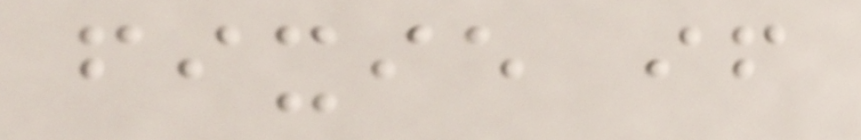fixie if
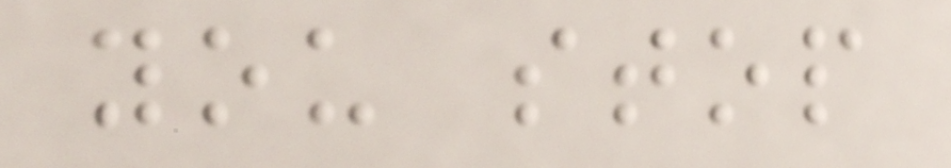you stop
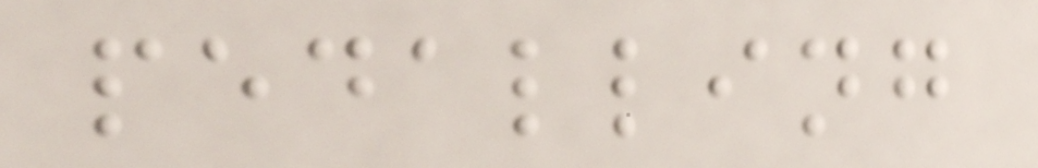pedalling
